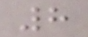8
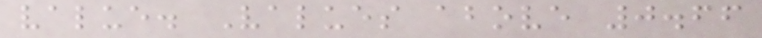value. Values above 0.66
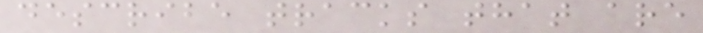describe tracks that are
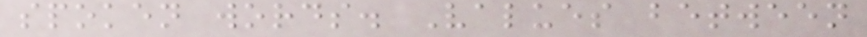spoken words. Values between
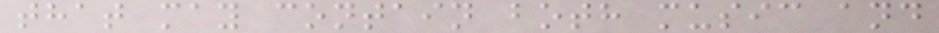that may contain both music and
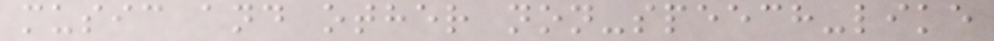music and other non-speech-like
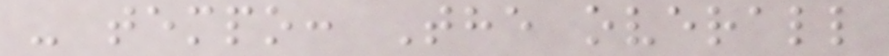- tempo: The overall
